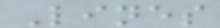Lines
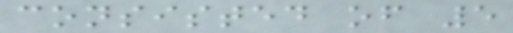consisted of 5
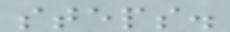steps.
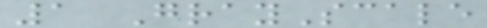1 GrayScale
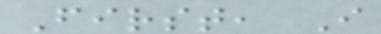First, I
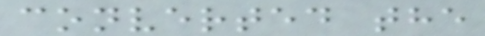converted the
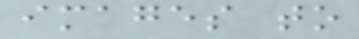images to
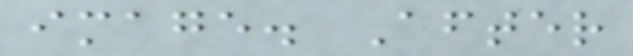image. After
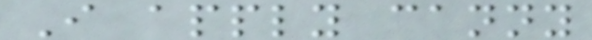I apply canny
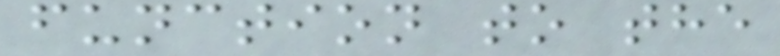function to the
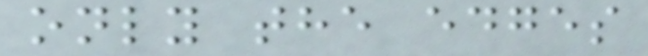only the edges
